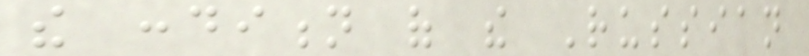the condition of the Russian
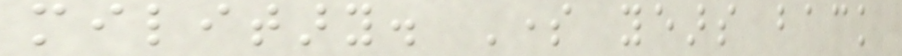military. Some years back
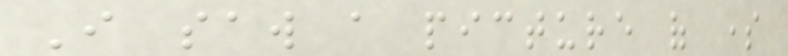I saw a picture of some
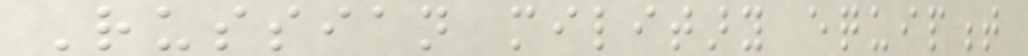Russian military equipment
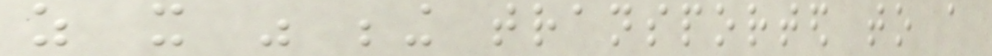as it was being transported to a
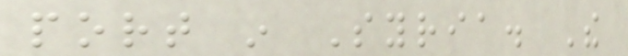port in Syria. The
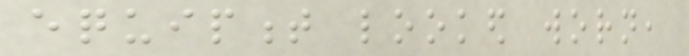equipment looked worn,
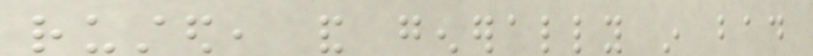rusted, and generally in bad
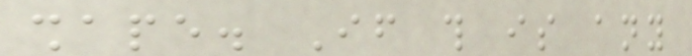shape. If this is any
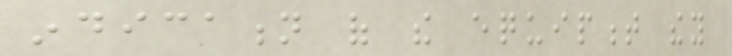indication of the equipment they
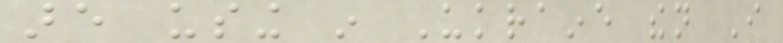are using in Ukraine then I
